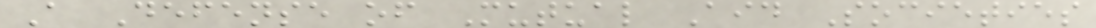A Defense of Mutual Aid Societies
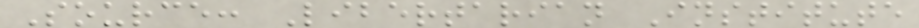Source: Libertarian Institute
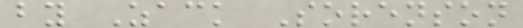by Zack Sorenson
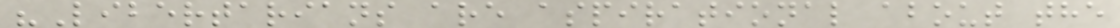"Libertarians are aspirational about the
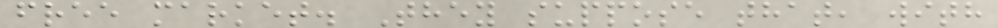free market. They suppose that, with
